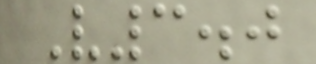V3.0
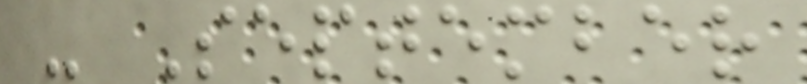- September
